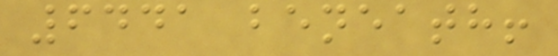6441 beneath!
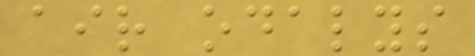air odalys
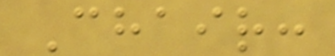Chair:
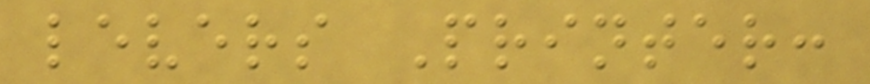levers Printer:
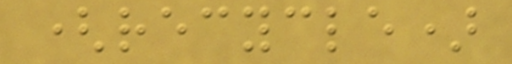(recycle)
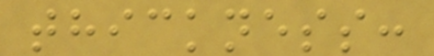thickness:
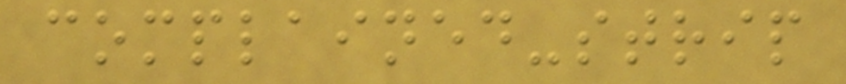complained-strip
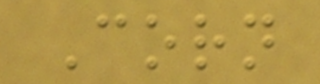Corn
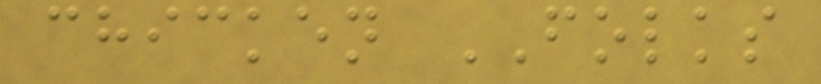chicken FOLKS
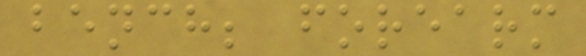bench; forearm
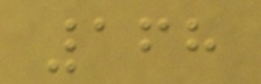168
